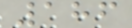186
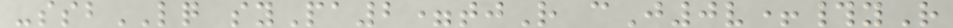-ssbLQ syPa2=tjR cJ0v+#yR
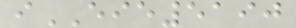iEIE5190
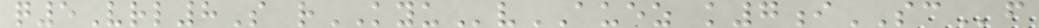q5Vrl8S rKYUvAUEZ k7iSCf
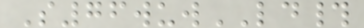S76wuwLD#
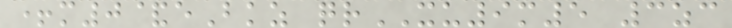+m0&eBkz qrXU9m5 3zc
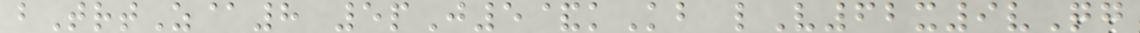bTrtZ@8 5pJ5&kKb lV62x9vQg
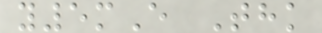y5mE Thk
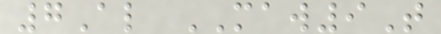7Al MAW9T
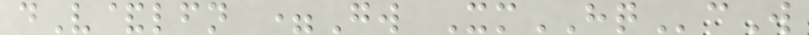dV&lfn =Gw XmHQcW
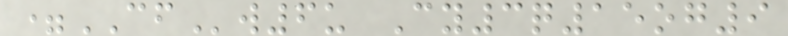=CFw6u Cy3q15og9
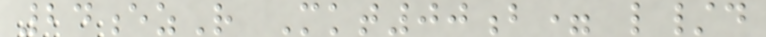24ezR Mkt00b= l/d
